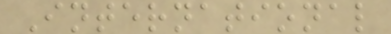International
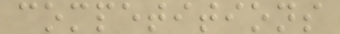competitions
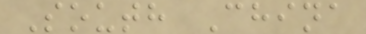South China
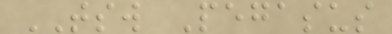TSW Pegasus
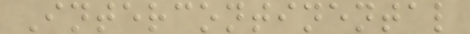Intercontinental
